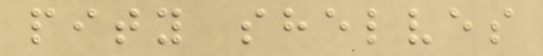pity shelves
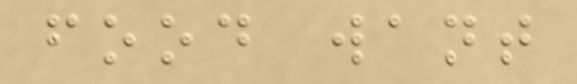food want
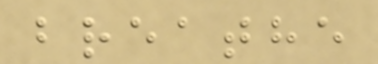breathe
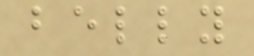belly
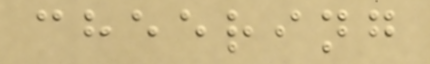cheering
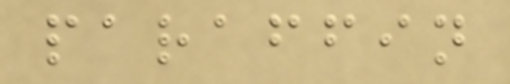paraffin
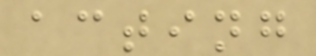acting
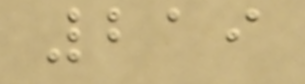219
